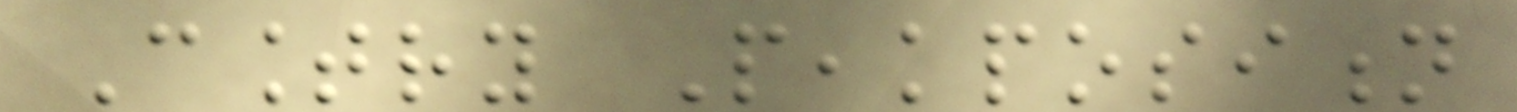Country Peakposition
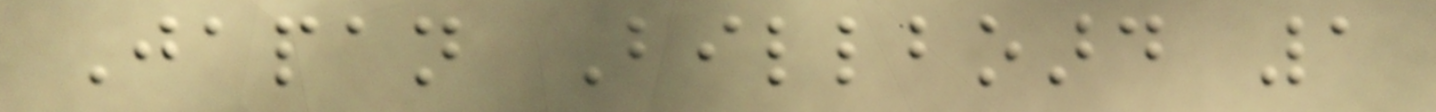Japan Billboard 1
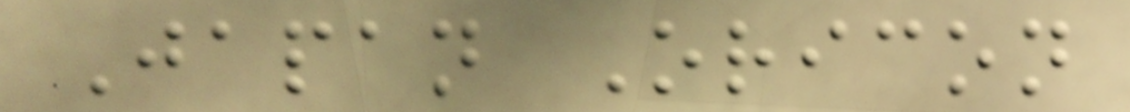Japan Oricon
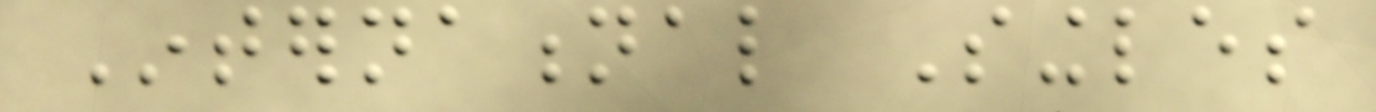International Singles
